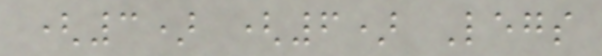(3) (6) Legs
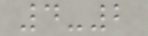4-2
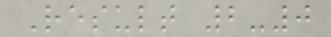Result 2-0
